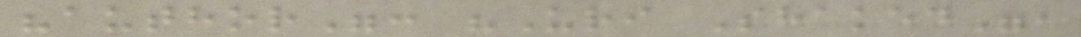"author": "Uri Shaked",
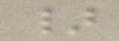}
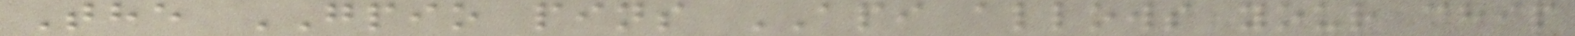The GPIO pins API allows your chip
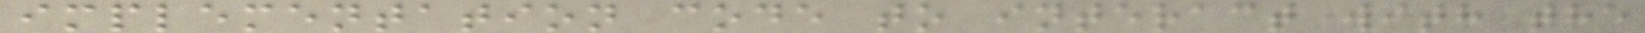implementation code to interact with the
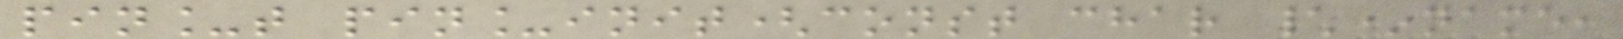pin_t pin_init(const char \*name,
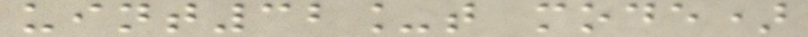uint32_t mode)
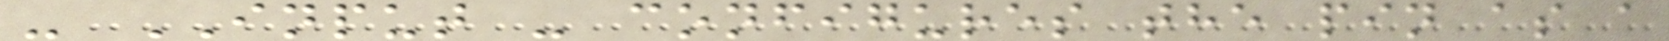- INPUT - configures the pin as a
